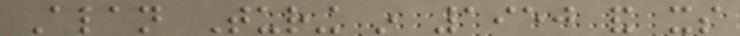Alan Turing in 1950 and its
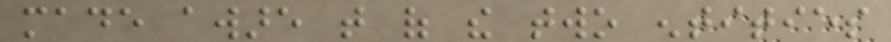made aware that of the two entities
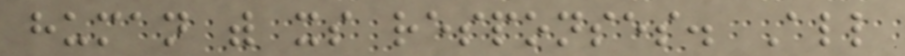human with its responses. All
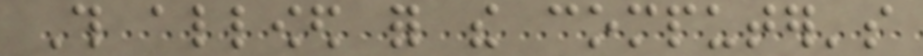This allowed for the computer's
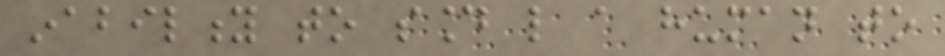inability to sound like a human to
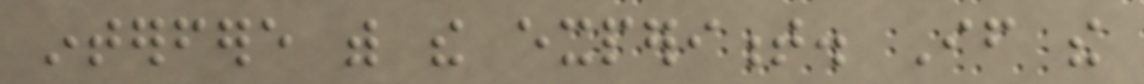interfere with the experiment. If the
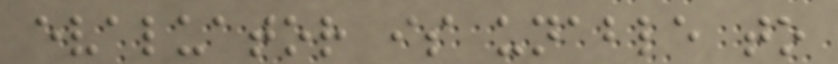evaluator is unable to
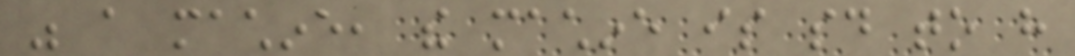was a machine, the machine is said to have
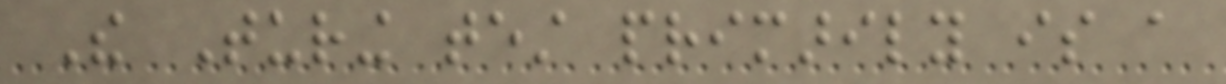The Turing test primarily is a
